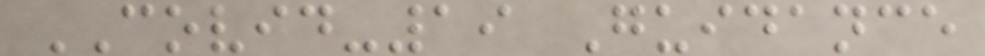COVID-19 Guidance
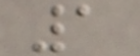1
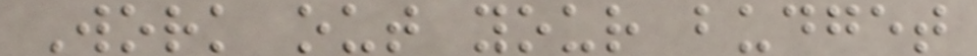Work out your budget
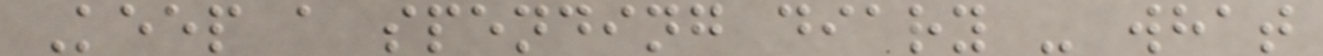Keep a spending diary - what
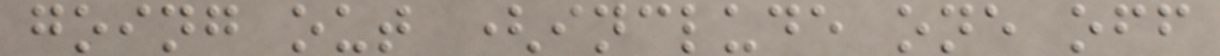going out (include one off
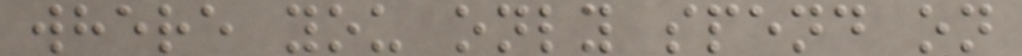where you only spend on
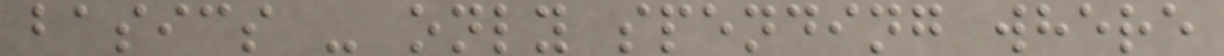basics - only spending where
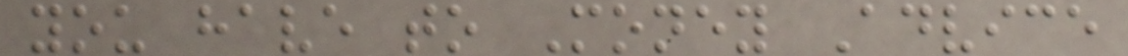you have to Money Advice
